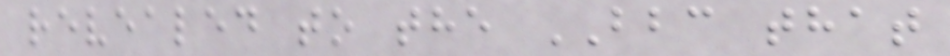revealed to the BBC that
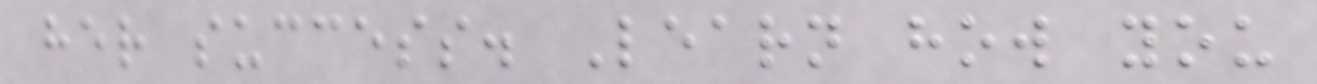her success. Learn how you
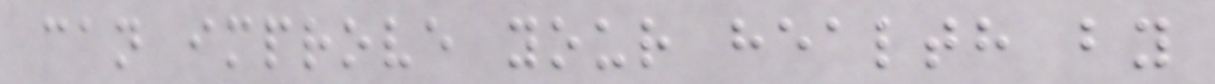can improve your health by
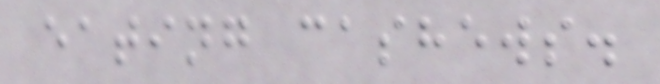eating cashews.
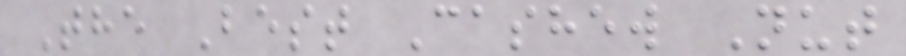The Best Cashew Nut
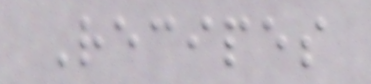Recipes
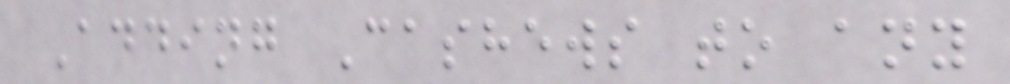Adding Cashews to any
